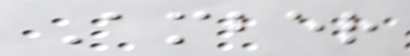Amber
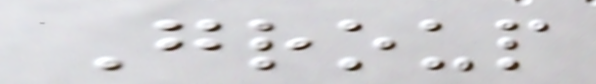Group
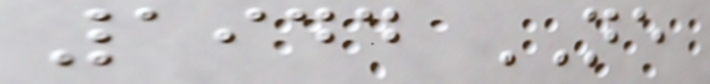1944 NE
